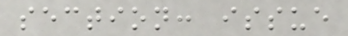section: issue
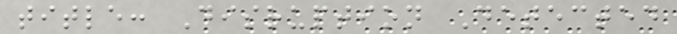title: Disruption Detected
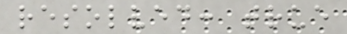resolved: true
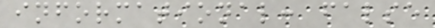informational: false
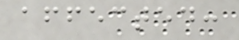affected:
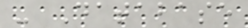- Database
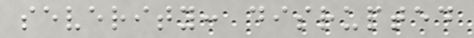severity: disrupted
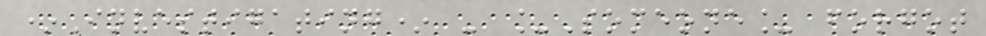*Investigating* - _Someone_ forgot
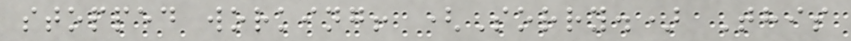stopped working! (Sorry.) This
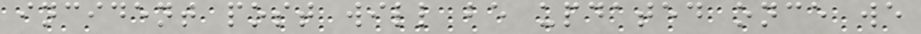incident post will be updated once we
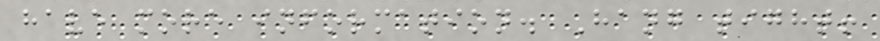have more information. Hang tight!
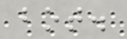bot.
